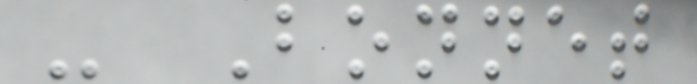- Bonnet
